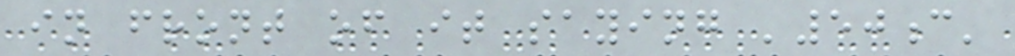in front of it saying '50c'
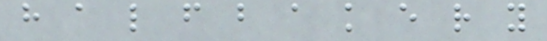h a l f b a k e r y
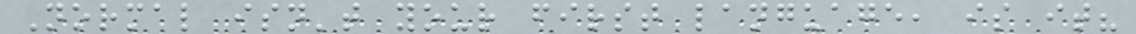Normal isn't your first language, is it?
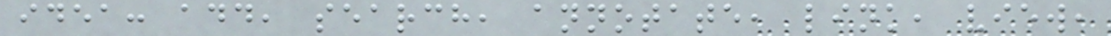idea: add, search, annotate, link, view,
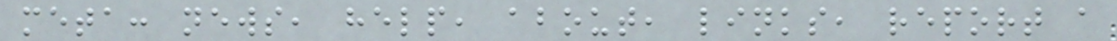meta: news, help, about, links, report a
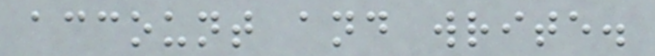account and write.
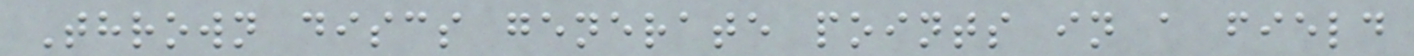Thrown discs generate points in a field
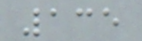135
